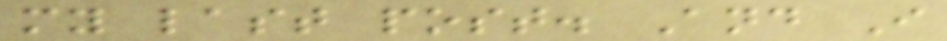my last post. And I
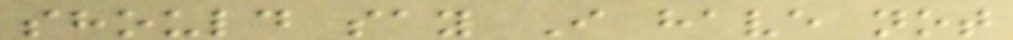should say I have not
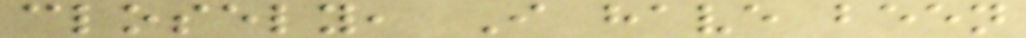closely, I have been
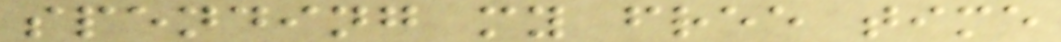spending my free time
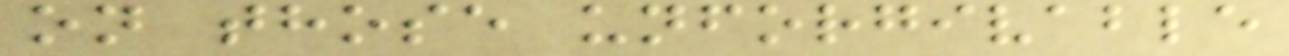on those unforgivable
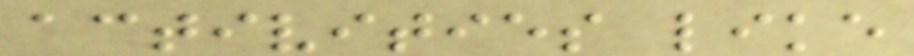activities like
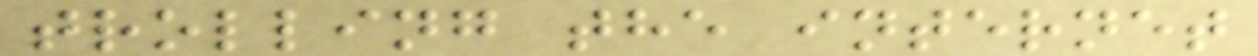trolling the internet
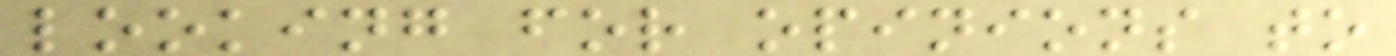looking for opinions to
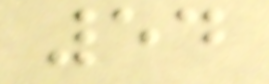54
